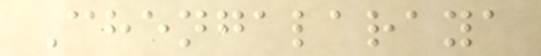Chengalaraya
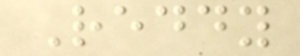Reddy
